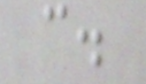c.
